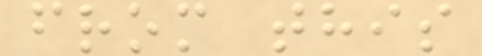from this
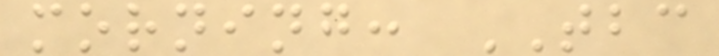morning: TBC
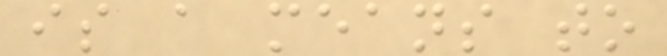is a means to
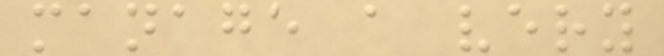manage a very
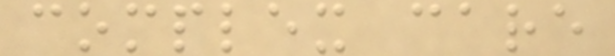complex care
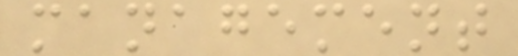management
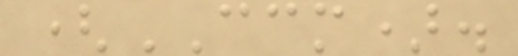(CCM).
